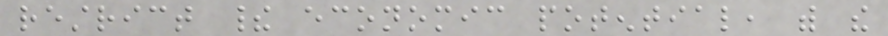restrict their economic potential, with the
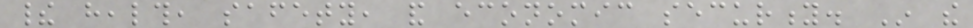their health, safety, and economic security. In the
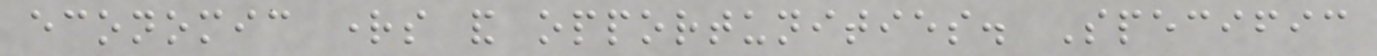economic rights and opportunities. Specific
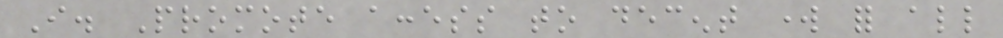I. Promote access to decent work for all
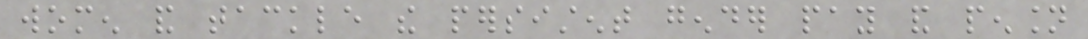women and tackle the persistent gender pay and pension
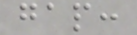gap:
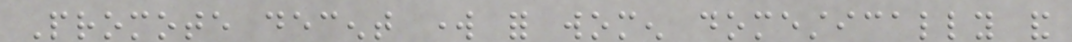Promote decent work for women domestically and
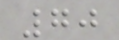70
